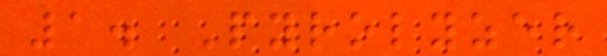1. Pyrolyzer
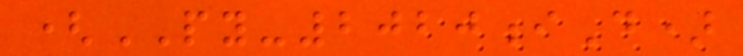(PY-2020iD)
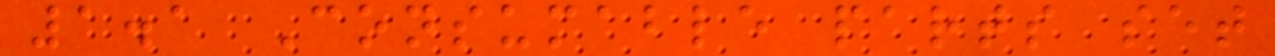1.1 Consumable parts set
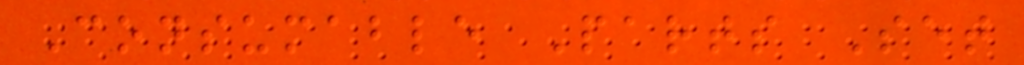Consumable Parts Set
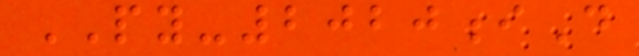PY-2020iD
